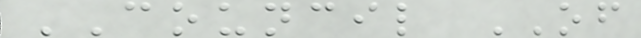COUNCIL OF
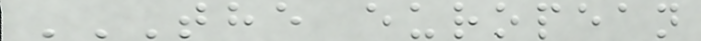THE EUROPEAN
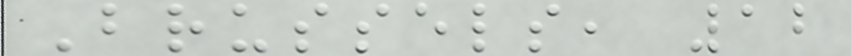Brussels, 12
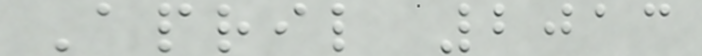April 2013
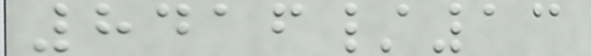8416/13
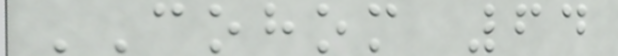COHOM 64
